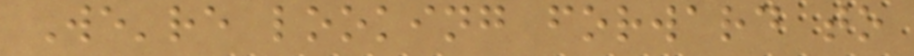We're looking forward to
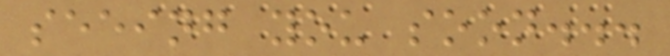seeing you soon...
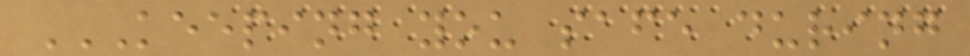KEEPING YOU SAFE DURING
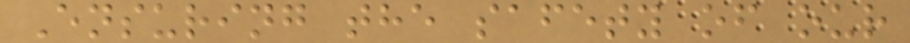Ensuring the safety of our
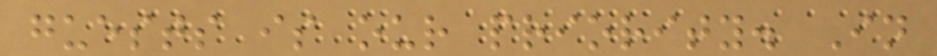guests is our priority. In
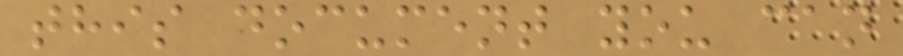this document you can
